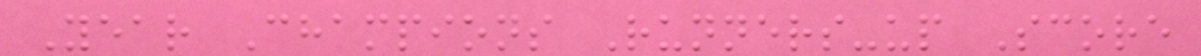Year Champions Runners-up Score
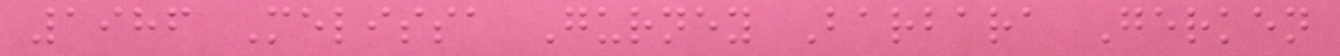1986 Melissa Gurney Barbara Gerken
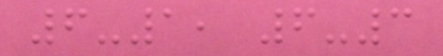6-1, 6-3
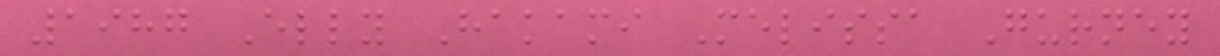1987 Elly Hakami Melissa Gurney
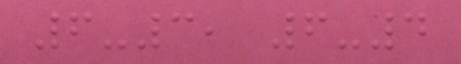6-3, 6-4
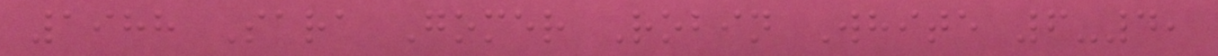1988 Sara Gomer Robin White 6-4,
